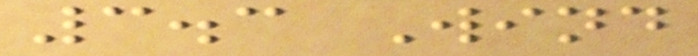3.3 Wind
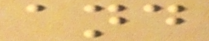and
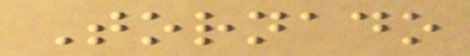Tornado
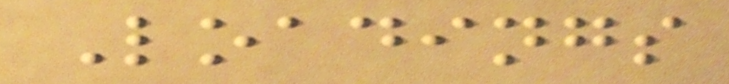Loadings
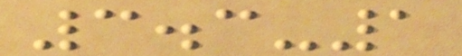3.3-1
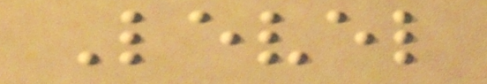Level
